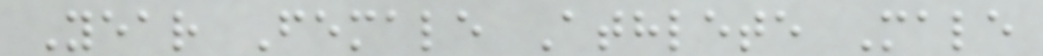Year Female Athlete Male
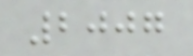2007
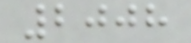2008
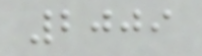2009
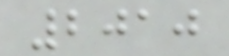2010
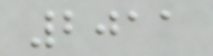2011
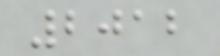2012
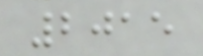2015
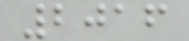2016
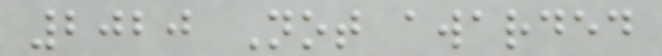2020 Not awarded
